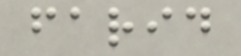farid
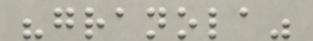"granola"
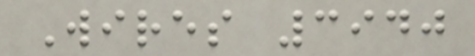Wires 3940
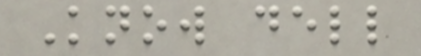Know dell
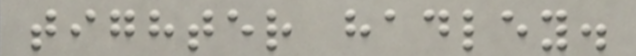tighter hadley.
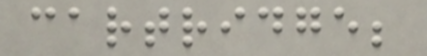cartridge;
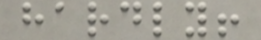hardly!
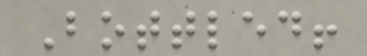Bottled!
